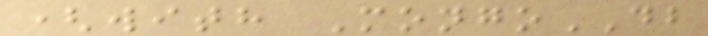(with MongoDB
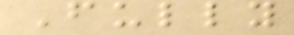Fully
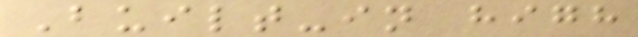Built-in high
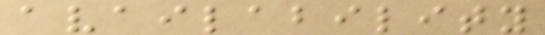availability
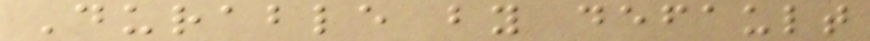Durable by default
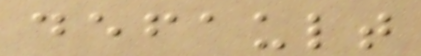default
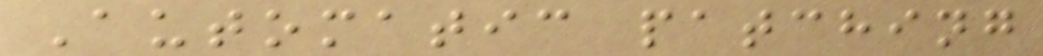Automatic patching
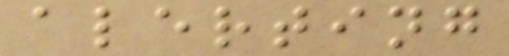alerting
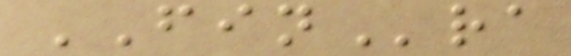FINra
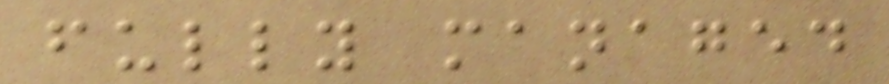fully managed
